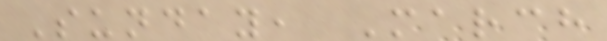Sunday, March
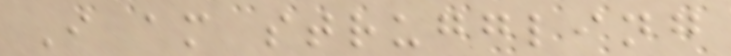I am struggling
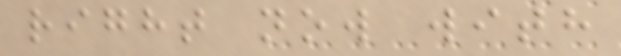right now with
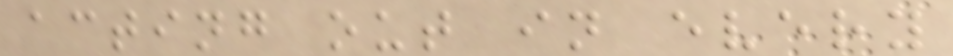acting out in every
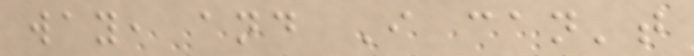way, and I can't
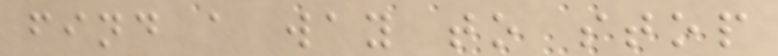find a way to stop
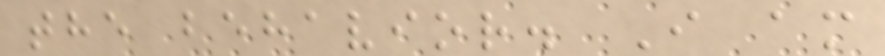the behavior. I am
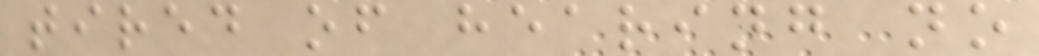tired of hearing no
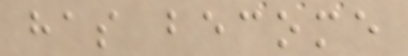has become
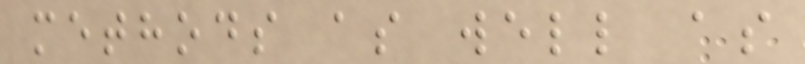methods as well as
